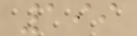199
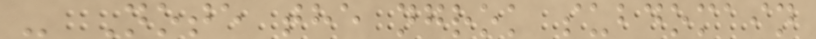- Note the ngrok subdomain
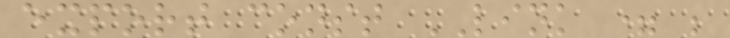export const LINK = ;
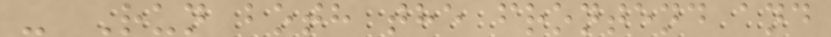- Run both the frontend and
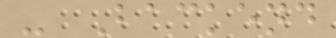- Backend
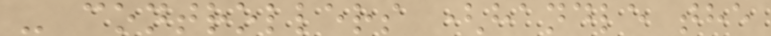- controllers (handle the
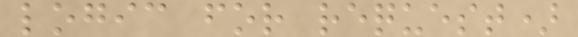logic for request)
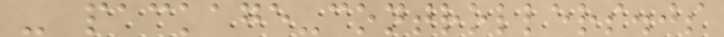- package-controllers.js
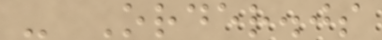- Order.js
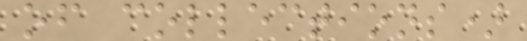of collections)
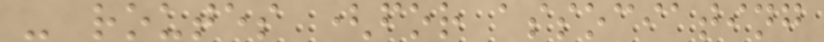- routes (for associating
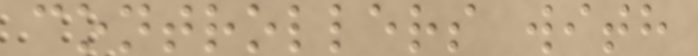controllers with
